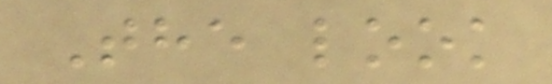The look
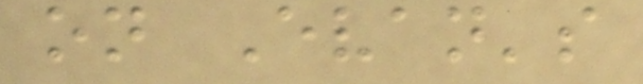on Evan's
